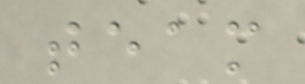team
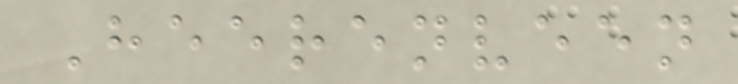Heerenveen
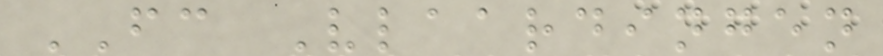FC Vlaardingen
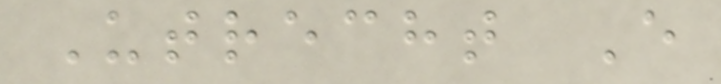Utrecht E
